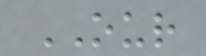OUR
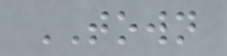TOWN
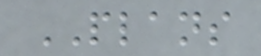PLANS
